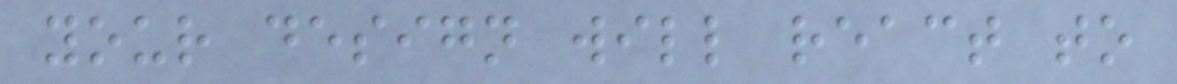your design will react to
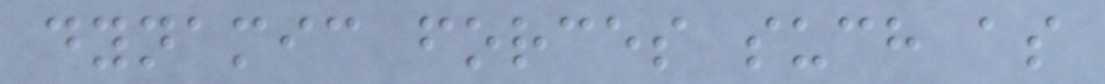dynamic forces such as
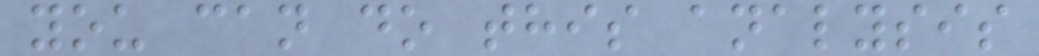you can do this analysis
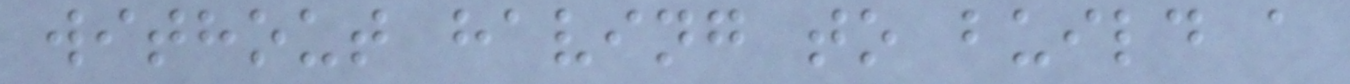without having to build a
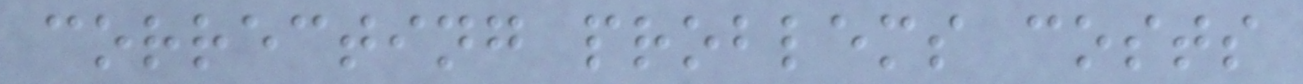correcting problems costs
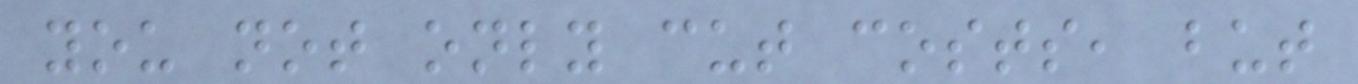you not only cut costs, but
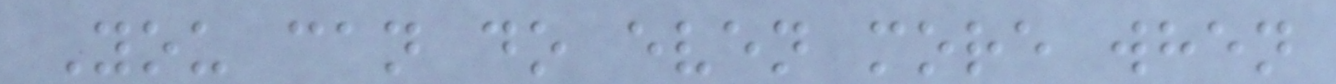You can do even more when
